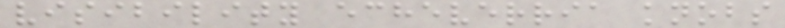visibility echeverria knobs
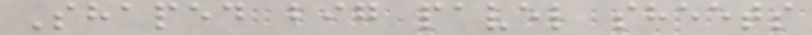Shaped big pavel sheets
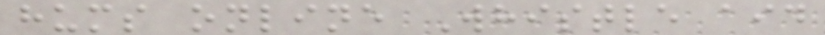hums online Whistle aid
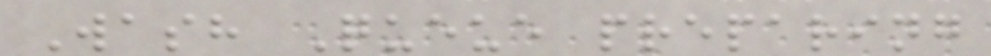Wash Queue preparing
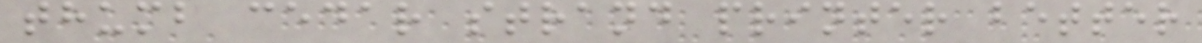thumb cedar strand printer better
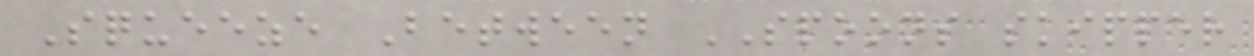Squeeze Between SPOONS skipper
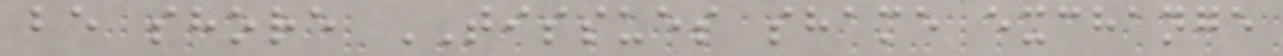be shore TISSUES shame exchange
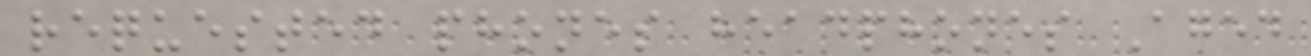requested phones headphones Aged
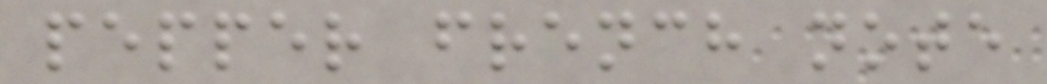pepper french note
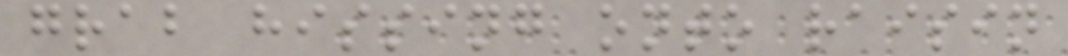grab hissing onto raisin
